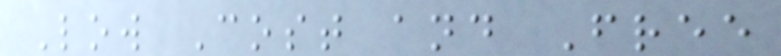Low Cost and Free
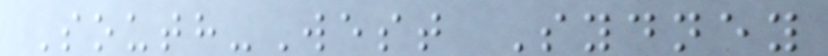South-West Sydney
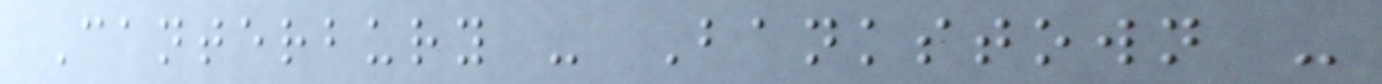Canterbury - Bankstown -
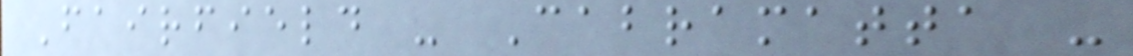Fairfield - Cabramatta -
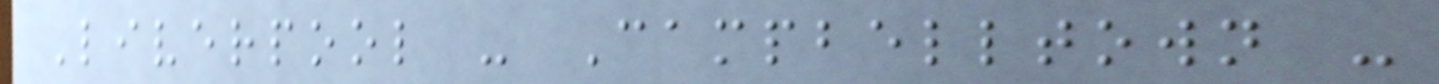Liverpool - Campbelltown -
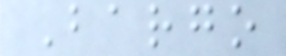Bargo
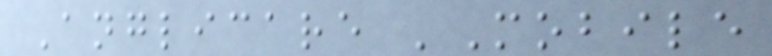Anglicare 'Mobile
